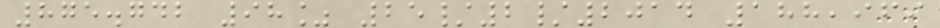875.742 98% 25/2/2014 188,969
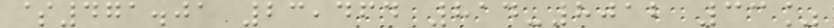$471.01 23,464 814-8012 33%
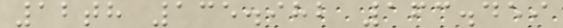12th 135.982 163.459
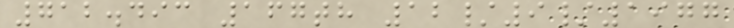712.493 167th 12/9/1977
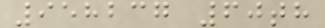958237 60th
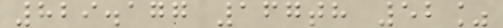829.177 167th 52%
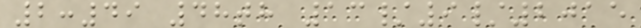2:49 48th 13/9/2015
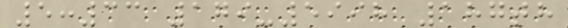5:33 179-5998 187th
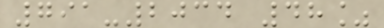791-2034 48%
